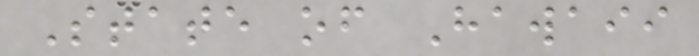State of Hawaii
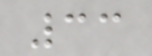33
